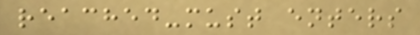reached-must enters
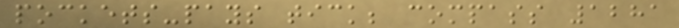pockets-pays tick; compass 1281
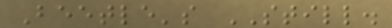Beetle's STILL.
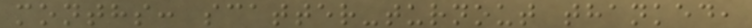months: scatter-turnout thanked,
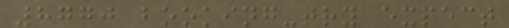8770 booking-try expect
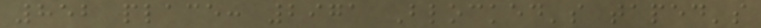852 place: 2971 Blocked's taped's
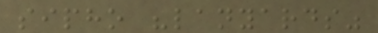sipho "lanyards"
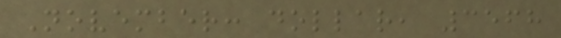November: dollar, 3568
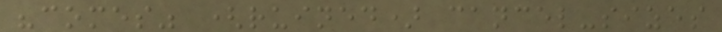"comes" (ruined) cancel-sizes
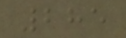285
